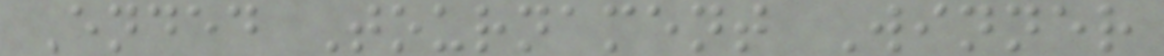Ended Tournament Winner
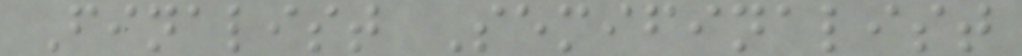Finalist Semifinalist
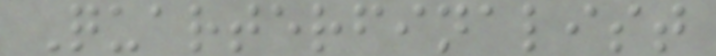Quarterfinalist
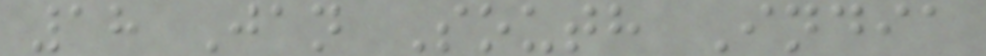18 Jan South India
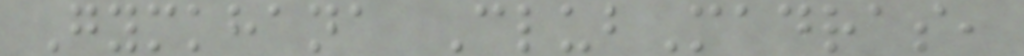Gymkhana ClubMadras,
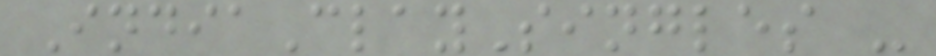IndiaClaySingles -
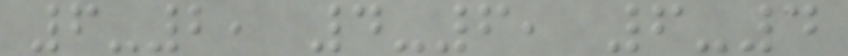6-2, 4-6, 6-4
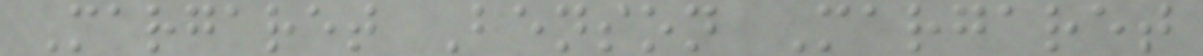Margaret Benson Margaret
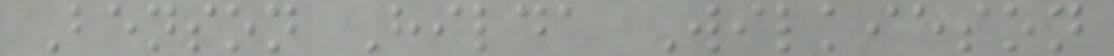Benson Hilda Wilkieson
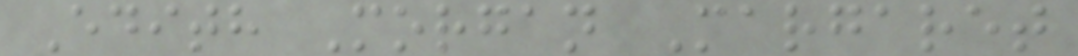Edith Morgan Margaret
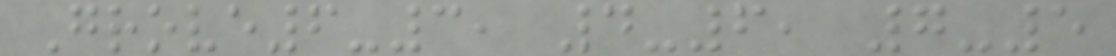Grove6-3, 4-6, 7-5
